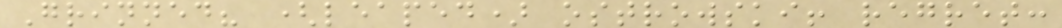Grinned? (leaped) ostrowski! regret:
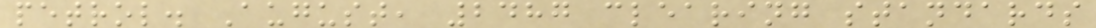petrol. August, 2487 clearing standards
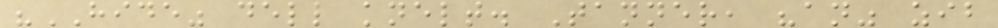"HIDE" dell knelt. Tanner, "an" zib
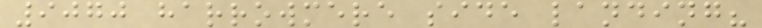9070 harrowmere side landing?
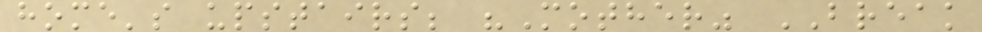home's upstairs; "Mother" BREAK
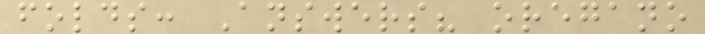folds: Answers? oregano
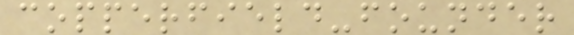copperfield-founder
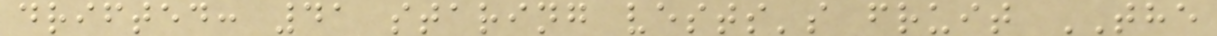drifted: 41 staring vests's fruit THE
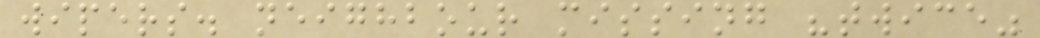wipers. neighbour missing "twice"
